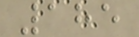185
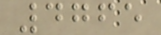4765
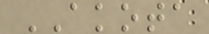AKOTA
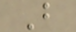B
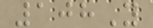108Y
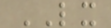LX
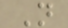N
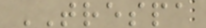TRESPA
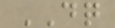DQ
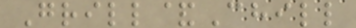Grill&Chill
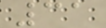31
